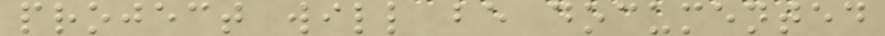project will be documented
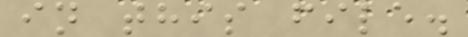in this file.
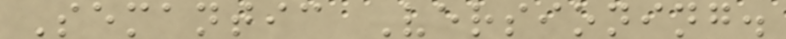Semantic Versioning.
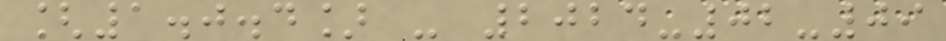[1.0.4] - 2024-02-09
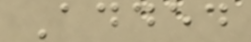Added
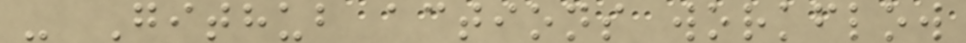- Github actions workflow
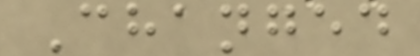Changed
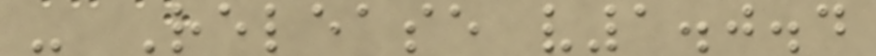- Release v1.0.4
